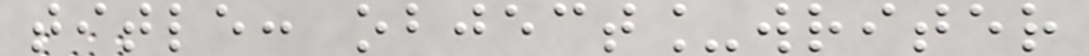title: object_writer
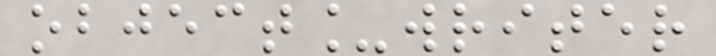object_writer
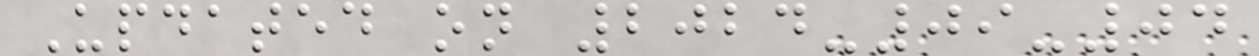Updated on 2024-09-04
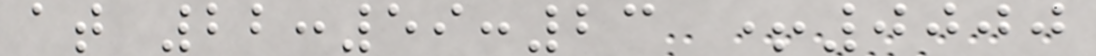at 22:59:23 +0000
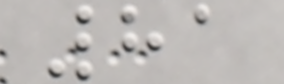81
